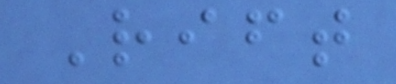Rift
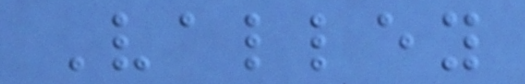Valley
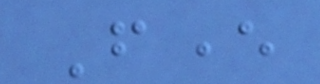Fever
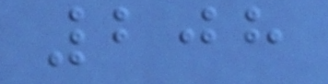208
